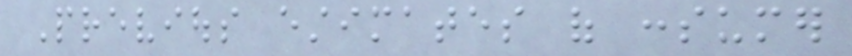Previous estimates of consumer
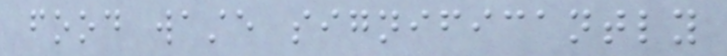food waste significantly
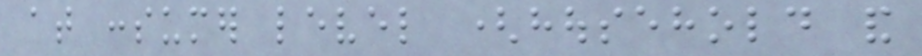at consumer level (household and
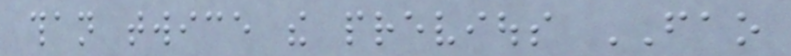than twice the previous FAO
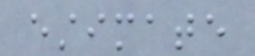estimate
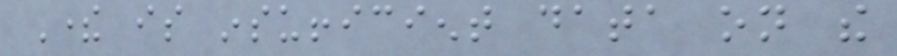There is insufficient data on the
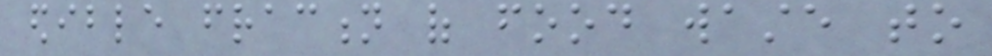edible fraction of food waste to
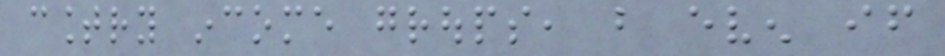country income groups, but even if
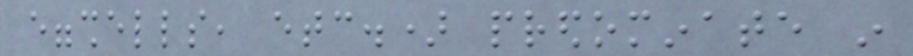eggshells, etc.) predominate in
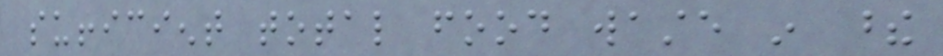sufficient total food waste in these
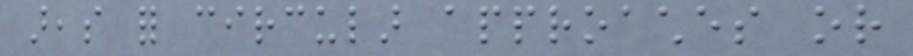areas for circular approaches or
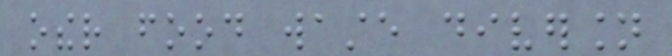other food waste diversion
